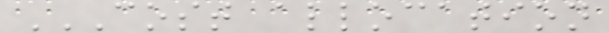COST ALLOCATION
